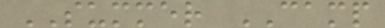SUMMER CAMP
